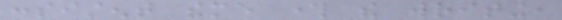consistent theme through the writing,
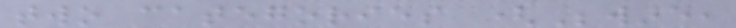two categories (Beware,
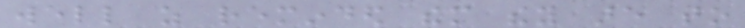well as reminded them they are to
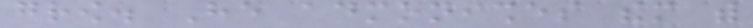grow. He admonishes them with
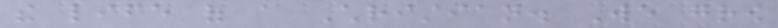the life of a Christian. We grow
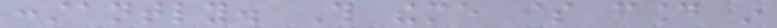constantly. This theme is found in
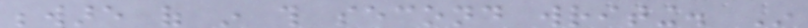beware of in this second writing. In
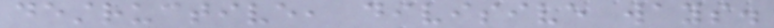destructive, divisive ways.
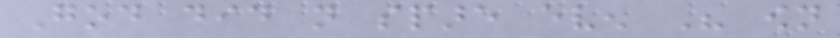God did not spare even His own
